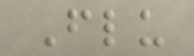Flu
